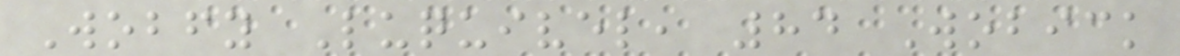Wobfy Luquivel, 84 Wobick
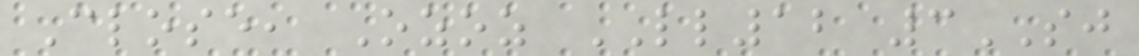Close, Ozoz LL12 3SJ
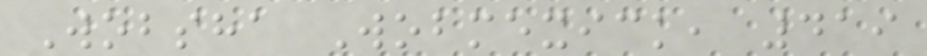Wobsha Wobmexick, 419
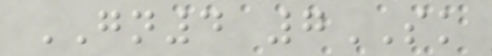GN4 7SK
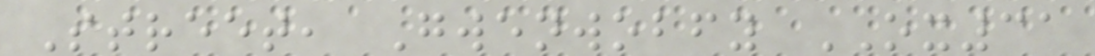Street, Gwenwobfy OX31
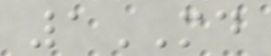1MD
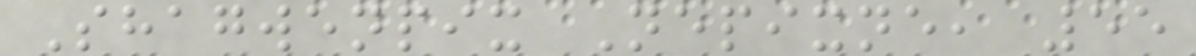Shagwenpix Nepixne, 55
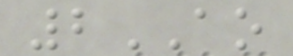2AO
